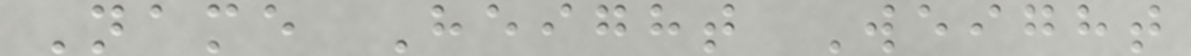Name Height Weight
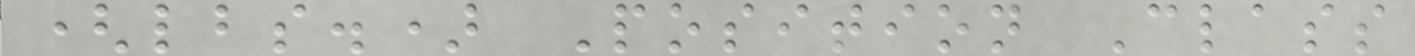(lbs.) Position Class
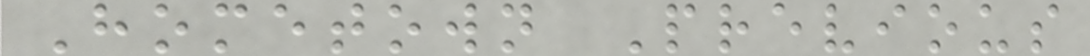Hometown Previous
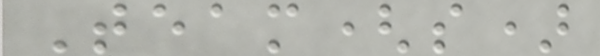Team(s)
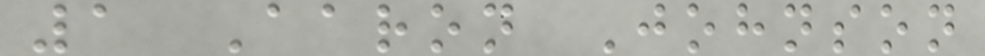1 Aaron Johnson
